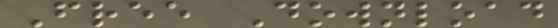Free Download
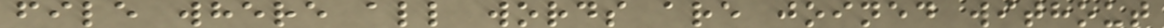file where all words are joined without
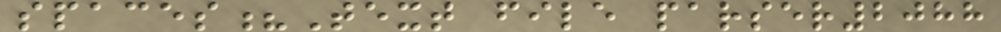spaces?Text file parser2088
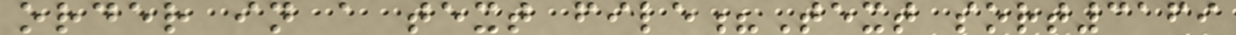order in a text file?Text sort3169
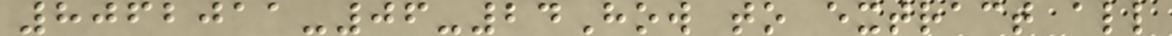8062011-06-24How to extract all
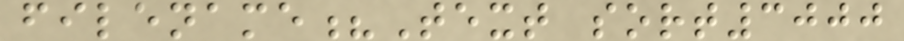filename?Text sort3000
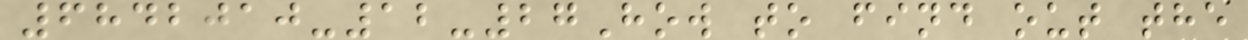6842010-12-27How to find out the
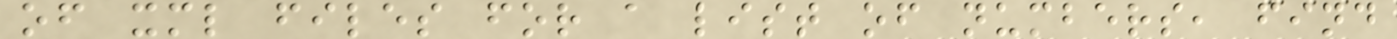of xml files for a list of numbers, find
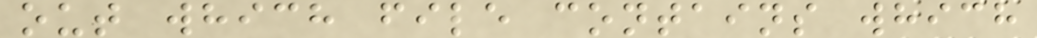out which file contains which
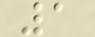1
